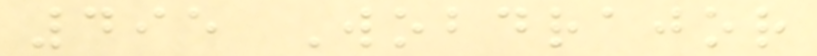495 Wobdrajor
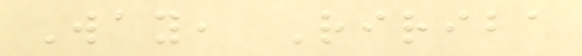Way, Ririba
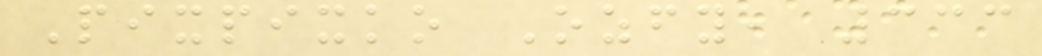Pixpixko Ozfy, 333
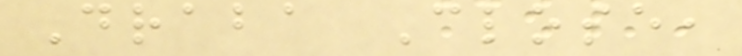Draba Close,
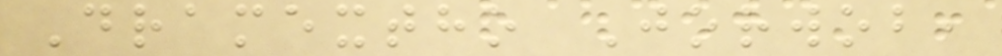Dramextho Jorwob,
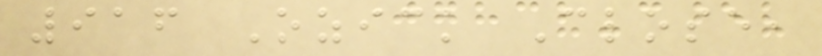916 Ozick Close,
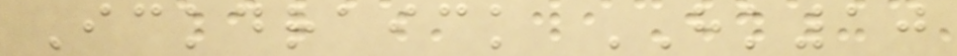Ickdraick HK10
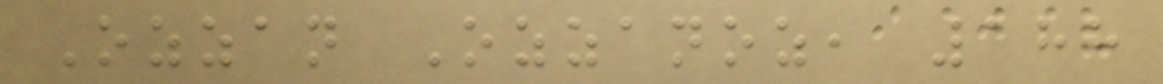Ozzan Ozzanoz, 188
